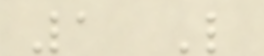1 Like
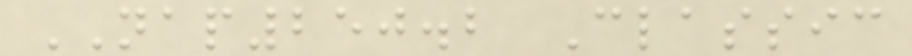NAP250.2 Classic
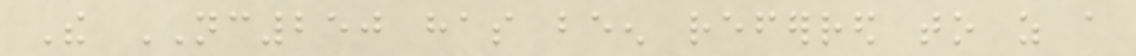The NC250 has been referred to as a
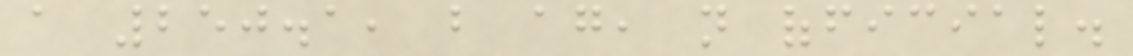a 250.1, but again, not official.
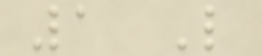1 Like
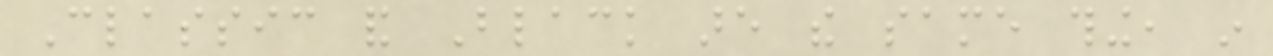Classic and Black are the same thing, in
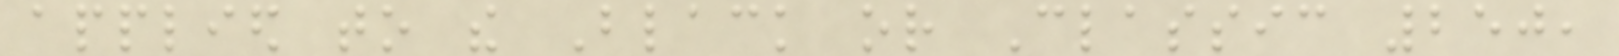applied to the Black or Classic 250,
